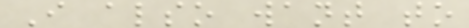I also want to
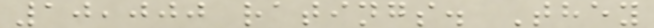10,000 ratings. They
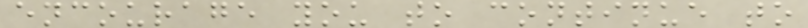encourage you to continue to
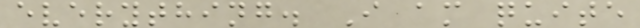everything. I am quite
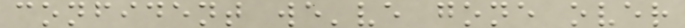confident we've gone over
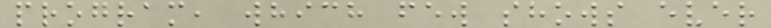program, which few shows ever
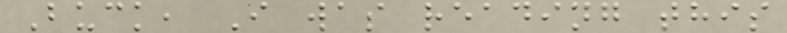Buck, I was reading this
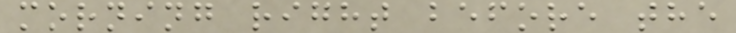morning right before the
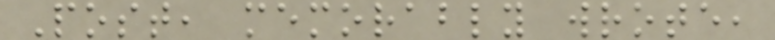Post, memorably wrote,
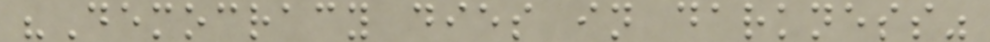"Democracy dies in darkness"
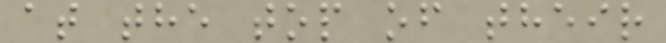at the top of their
